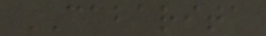CABARITA
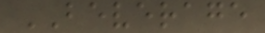BEVERAGE
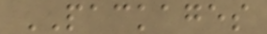PACKAGES
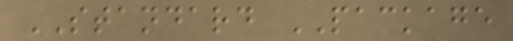STANDARD PACKAGE
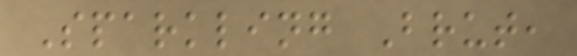Sparkling Brut,
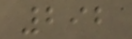292
